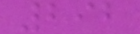292
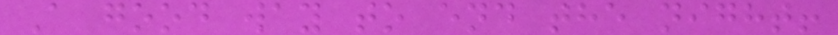A good way to end the night!
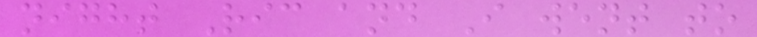night Ric and I went to
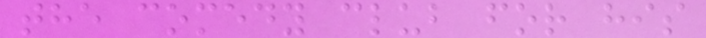the comedy club for his
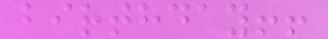birthday!!
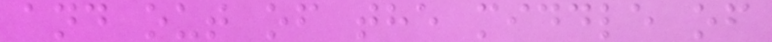and out of the middle of
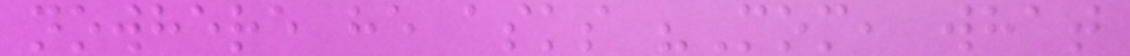nowhere he asks "Mom, what
